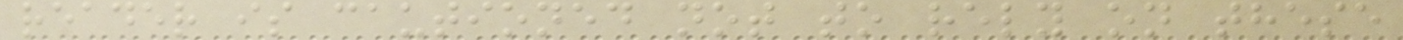reader is cautioned not to rely on these
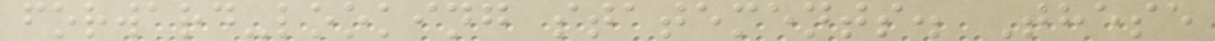forward-looking statements. These
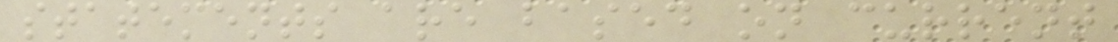statements are based on current
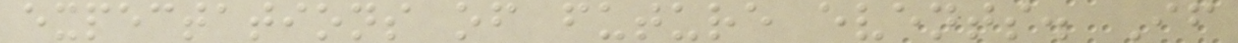expectations of future events. If
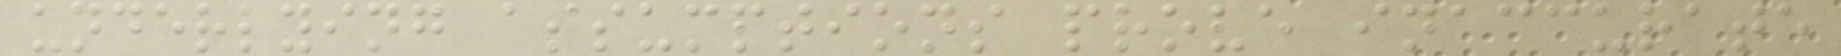underlying assumptions prove inaccurate
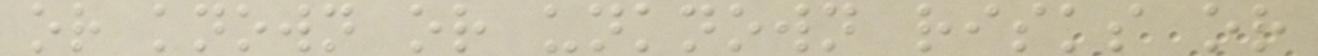or known or unknown risks or
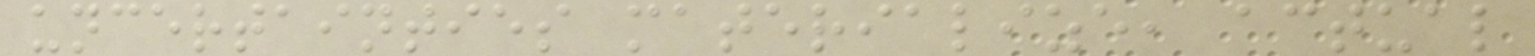uncertainties materialize, actual
